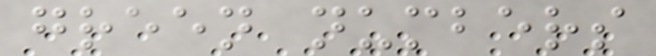green numbers
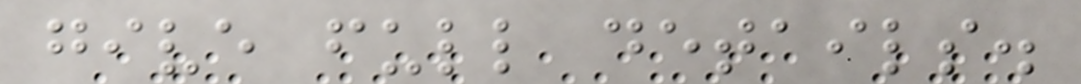give full details.
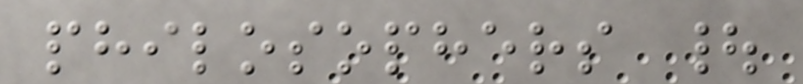philosophers |
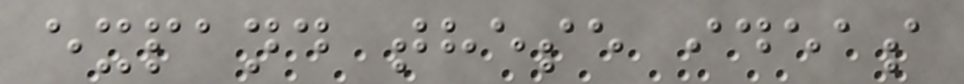expand these ideas
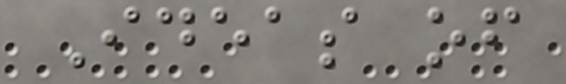Ideas of
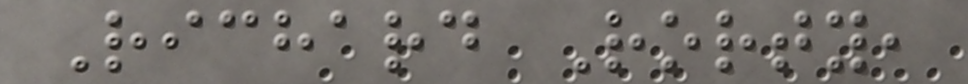Richard Rorty,
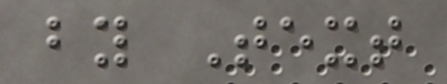by Text
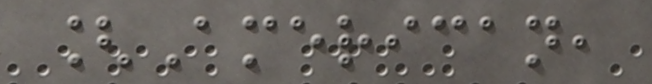[American,
